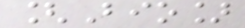[Bio]
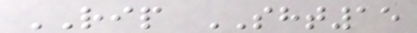RIP SHT15
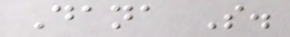Dana S.
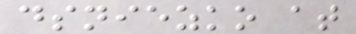dsniezko at
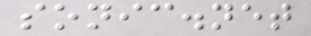sonic.net
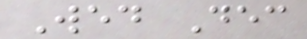Wed Dec
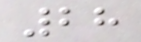28
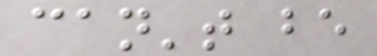can't be
